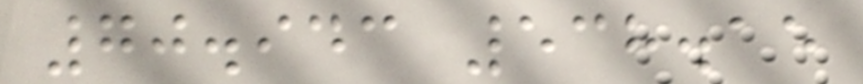70.943 538.15
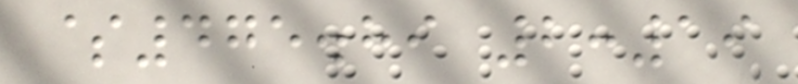$475.89 2:19
